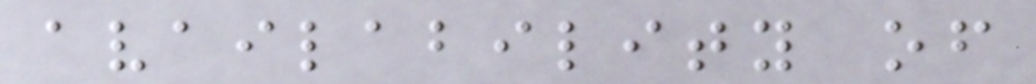availability of
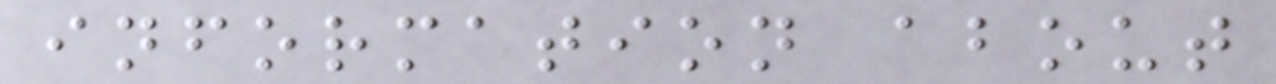information about
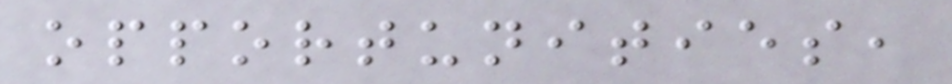opportunities,
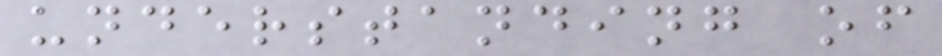understanding of
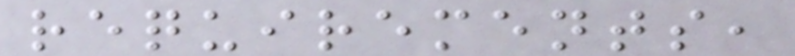requirements,
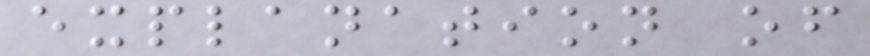explanation of
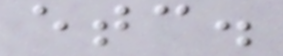etc.
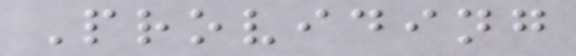Providing
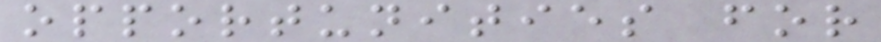opportunities for
